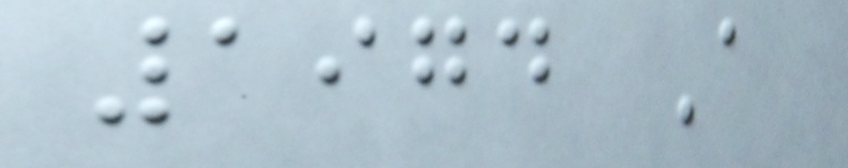1974 A
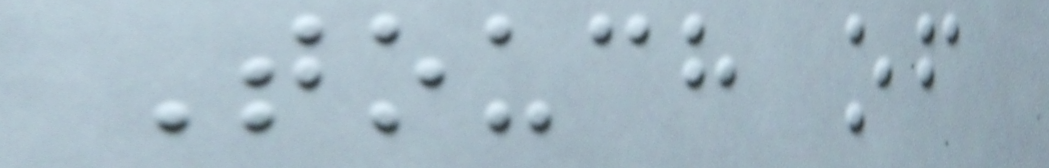Touch of
